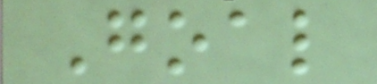Goal
